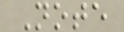Note
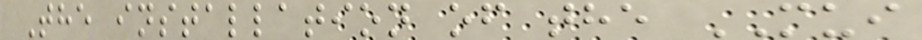The installation of the MUI
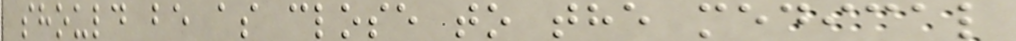should be as close to the medical
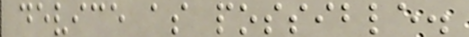device as possible.
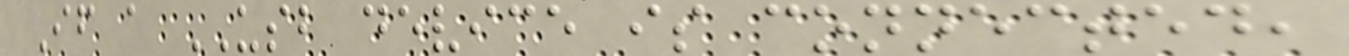If a USB device is connected,
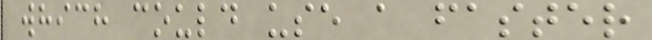which could use a faster
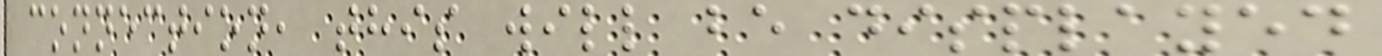connection, this will be displayed
